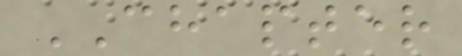CHAPTER
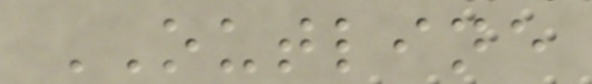OUTLINE
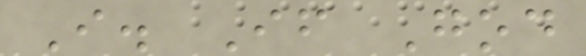I. If God
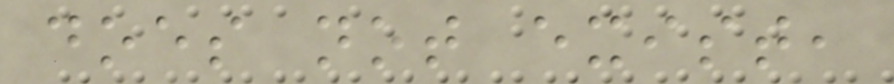does not exist,
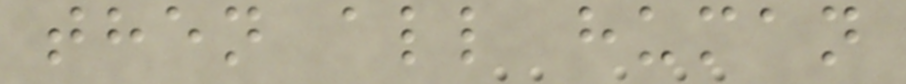then all human
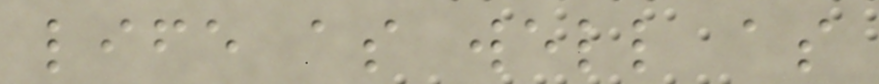life as well as
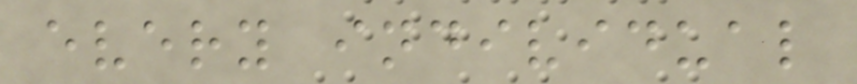every individual
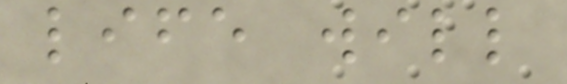life will
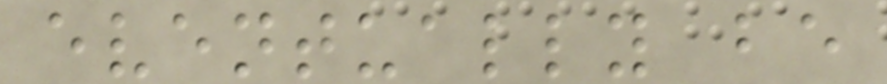eventually be
